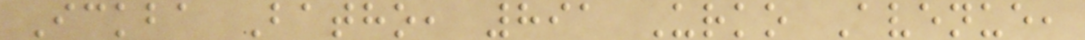Ickba Batho, 891 Urko Avenue,
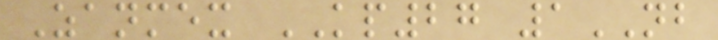Zanmex KP27 1NB
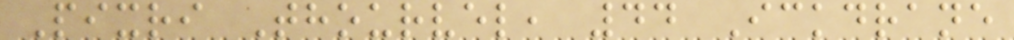Pixri Thourvel, 44 Ickdrane
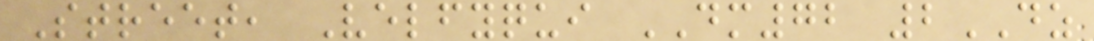Street, Velfyqui DM72 2DZ
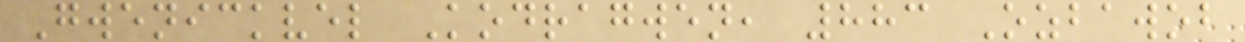Gwenickvel Kodragwen, 883 Ozbawob
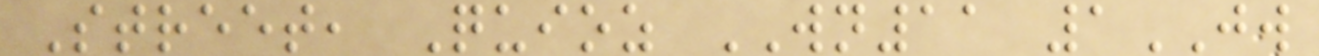Street, Quioz WN11 1JW
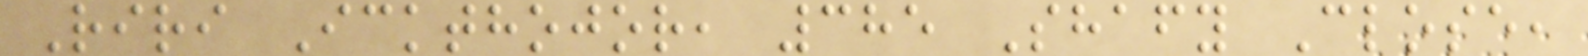Riri Ickthojor, 385 Shafy Close,
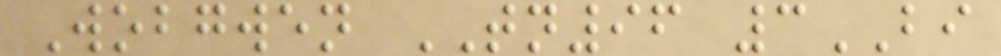Wobgwen TN96 3BI
